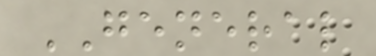GENERAL
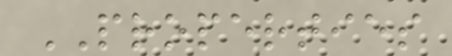PROPERTIES
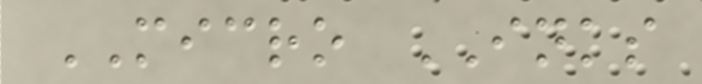MICRO INKS
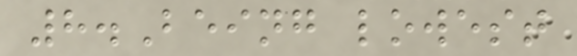8.Being lowest
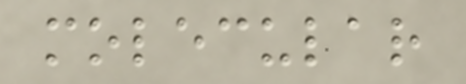molecular
